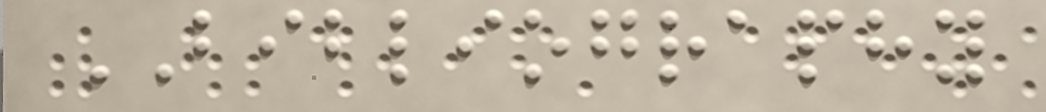BIBLIOGRAPHY
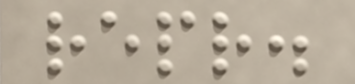repr.
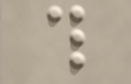this
